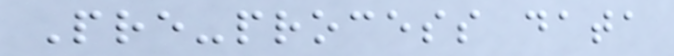Pre-process data
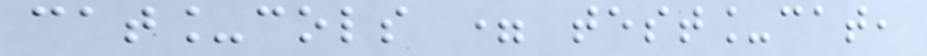cat_cols = test_cat,
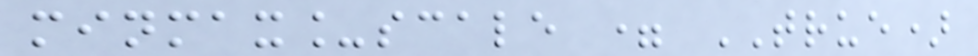minmax_scale = TRUE)
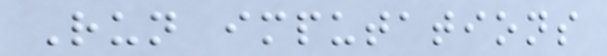Run imputations
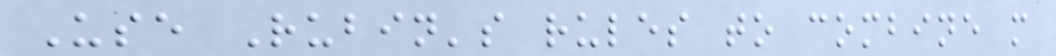Use Rubin's rules to combine m
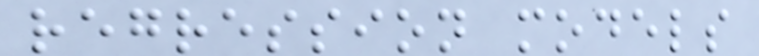regression models
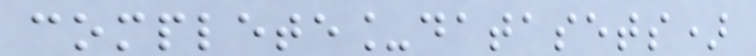complete_datasets)
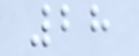28
